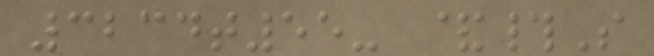3234t55- &#S
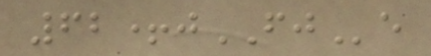62+jFJe
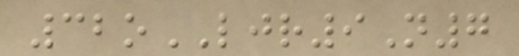32oLJR9N7
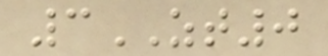3ZT0
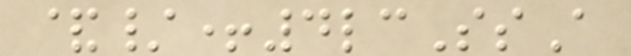&/+4lcSsA
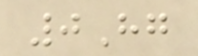0Hg
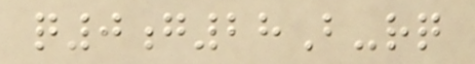q0g28B-rq
